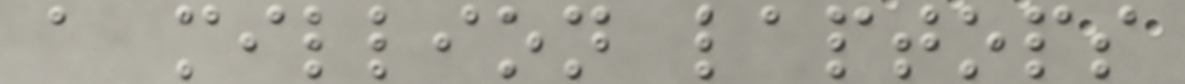a million laptops
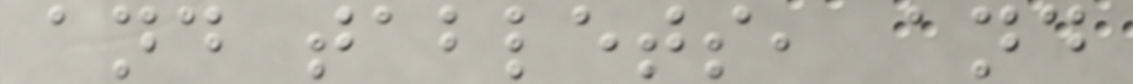and tablets, and
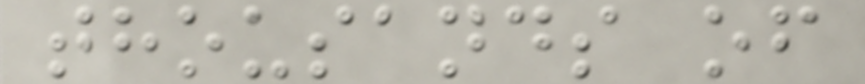thousands of
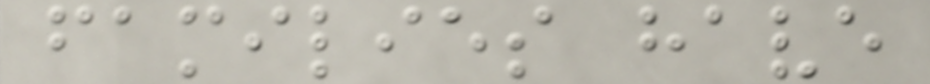families have
